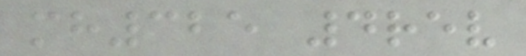mh325 4rev
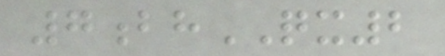7bhQX2
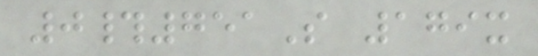0#751S 179x
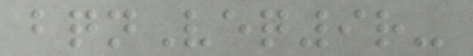bqnVeq9r-
